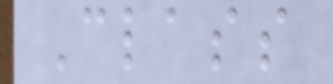Class
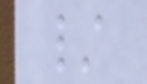/
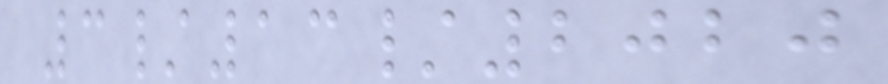3/13/2020
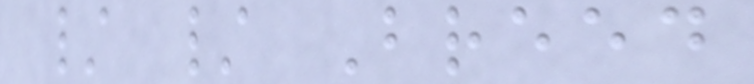/ / Breed
